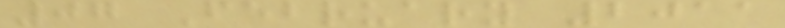07 February 2011
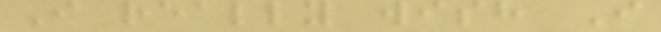I really wish I
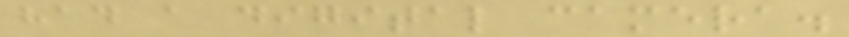had a digital camera.
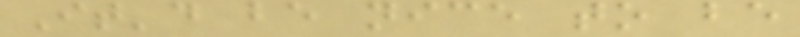It'd be nice to be
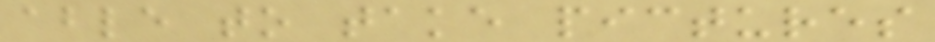able to take pictures
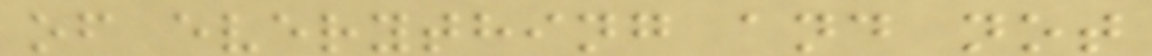of everything and not
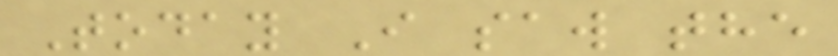Today I saw the
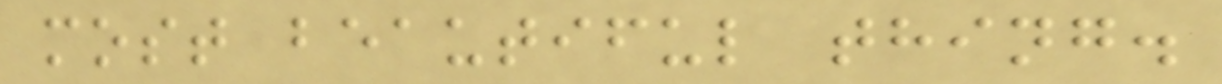most beautiful thing.
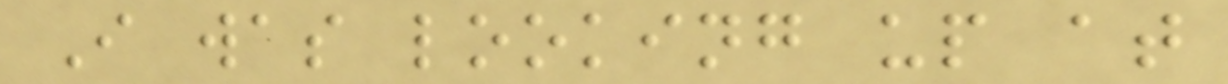I was looking up at
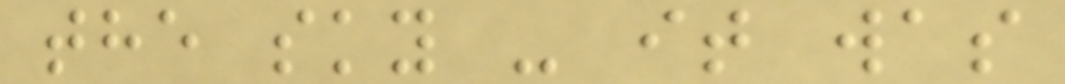the sky - it was
